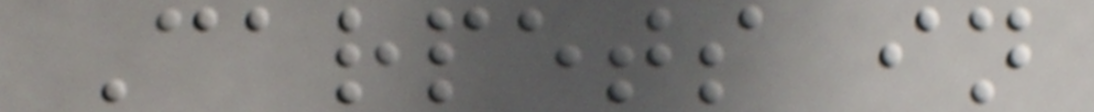Carpets in
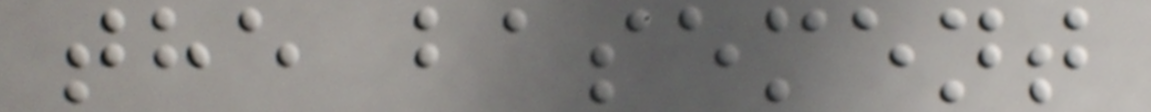the basement
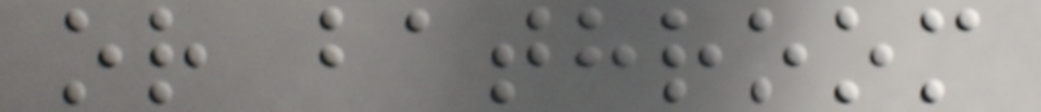or bathroom
